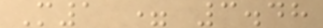M1 = 3.48
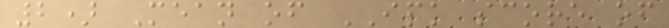2) Mean of IPK score of
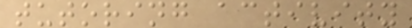tutoring activity
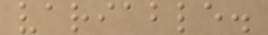variable.
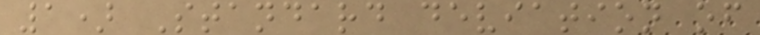1) Standard deviation of
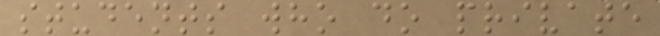students who do private
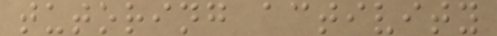tutoring activity
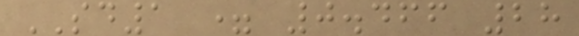SD1 = 0.466 28
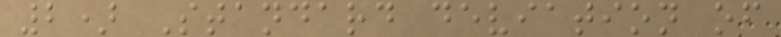2) Standard deviation of
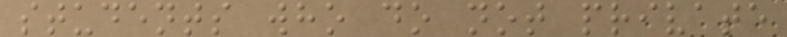students who do not private
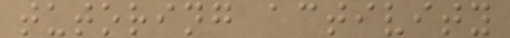tutoring activity
